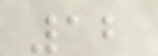12
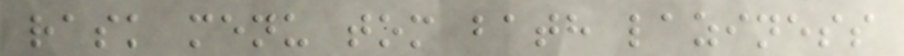rask menu tom bath laziness
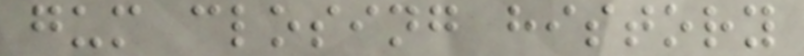gum closing history
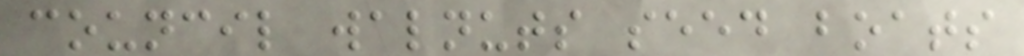council walnuts seed boats
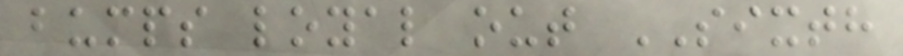bumps loyal out SIXTH
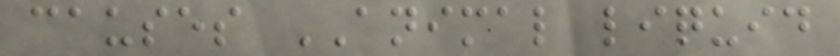causes ANIMAL liquid
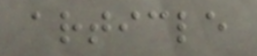article
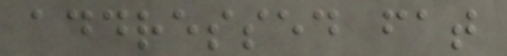addressed fat
